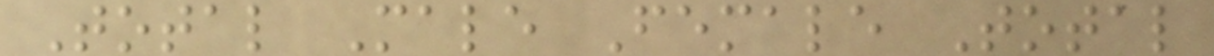Total Male Female Total
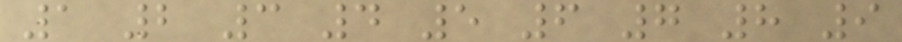1 2 3 4 5 6 7 8 9
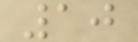10
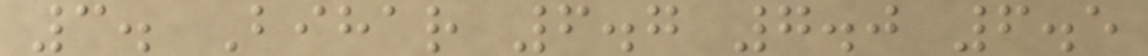3. Bihar 6.7 7.0 6.5
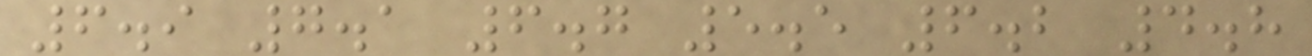6.9 7.1 6.7 5.5 6.2 4.8
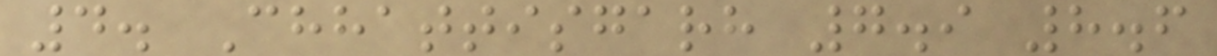4. Chhattisgarh 7.9 8.6
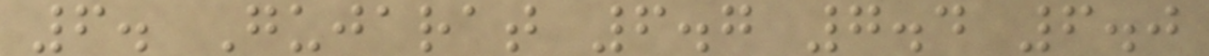6. Gujarat 6.7 7.4 6.0
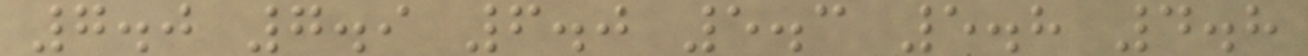7.0 7.9 6.0 5.3 5.8 4.8
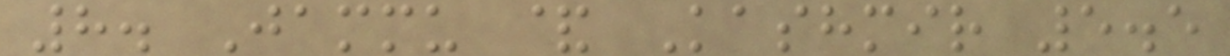8. Jammu & Kashmir 5.5
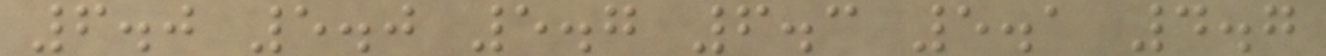6.0 5.0 5.7 6.3 5.1 4.7
